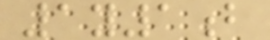1y1b
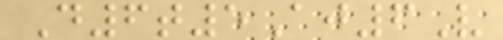D6t5Aj6V
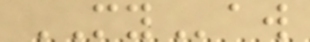MYaw
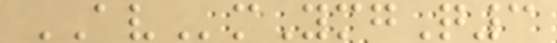AVmYmgQ3
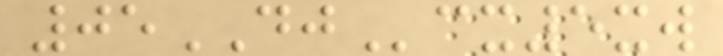05DJcx5xw
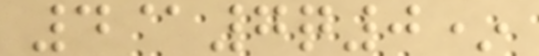4@7q0*
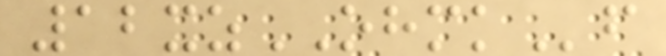12xzOHMKf
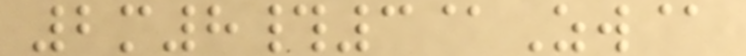2m8#3@Zw@
